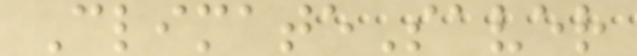ClimateSaver
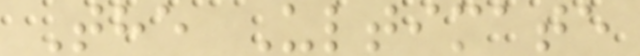The Ultimate
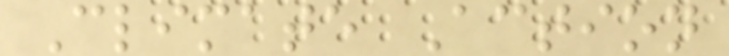Climate Action
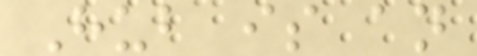Hub is an
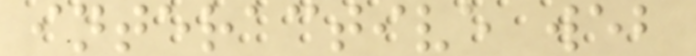interactive web
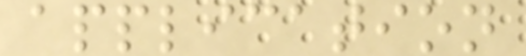application
